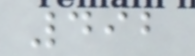492
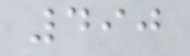490
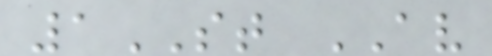1ST AV
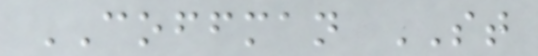COFFMAN ST
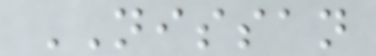NISSAN
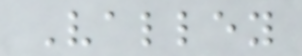Valley
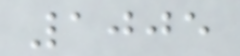1005
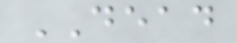DEAD
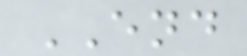END
